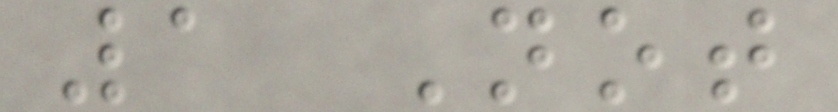1 Not
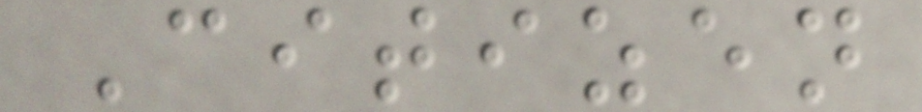Citizen
